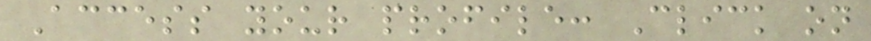Access your profile: Click on
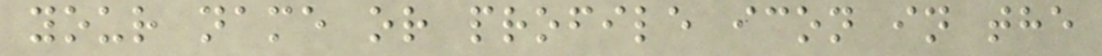your name or profile icon in the
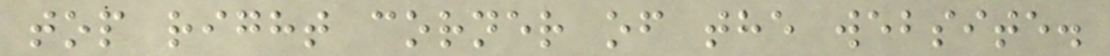top right corner of the website.
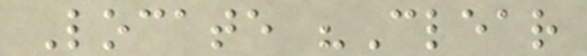Locate "Clear
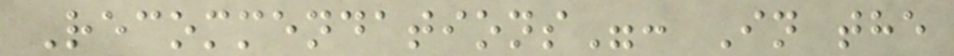Recommendations": In the
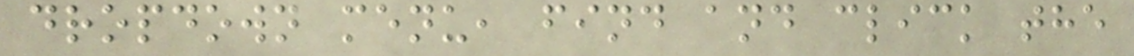dropdown menu, find and click the
